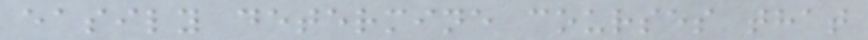easily determine courses that
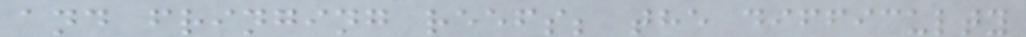and fringing reefs; the difficulty
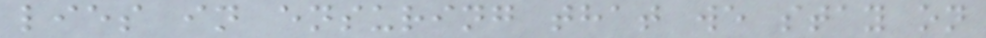lies in ensuring that we stay on
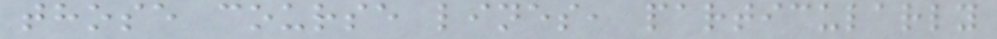those course lines, particularly
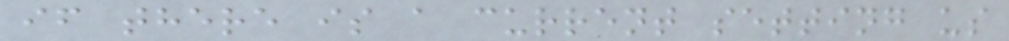if there is a current setting us
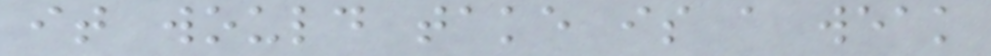it would take is a weak
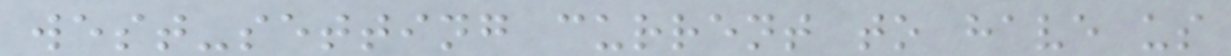west-setting current to have us
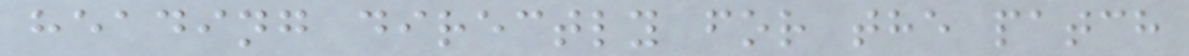heading directly for the patch
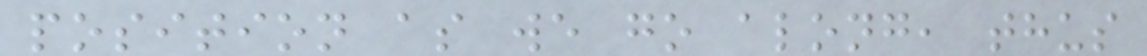position as we go along, thus
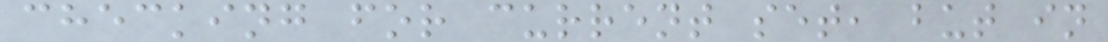checking for current set, but in
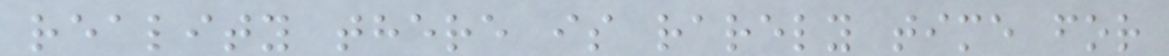reality there is rarely time for
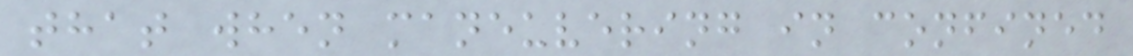that when maneuvering in confined
